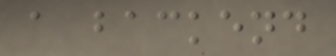a backend
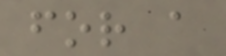for a
